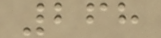268
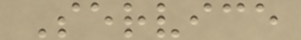Service
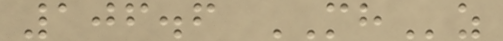106.6 MHz
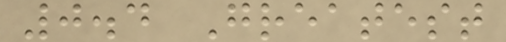0.4 Greatest
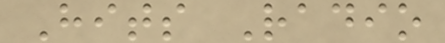Hits Radio
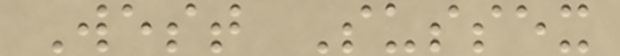West Sussex
